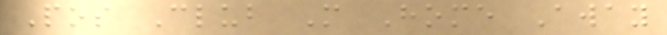Pos Club M Home Away
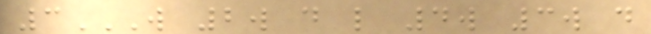3W 2W D L 4W 3W D
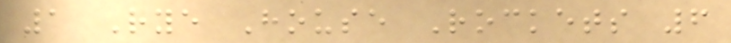1 Rye House Rockets 6
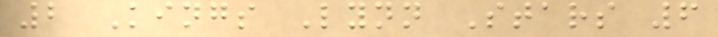2 Kings Lynn Stars 6
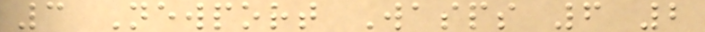3 Newport Wasps 6 2
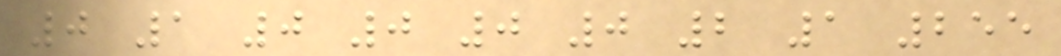0 1 0 0 0 0 2 1 255
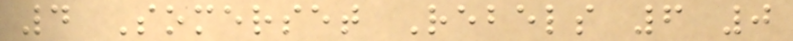4 Somerset Rebels 6 0
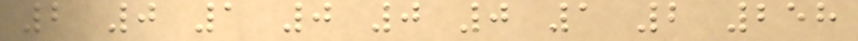2 0 1 0 0 0 1 2 258
